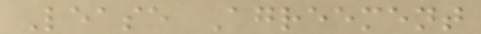Lease Agreement
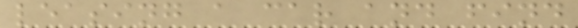leasing a car and find
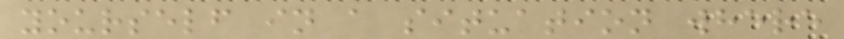yourself in a situation where
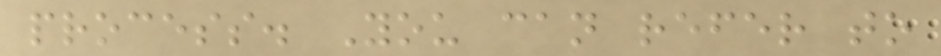process. You can refer to
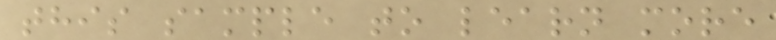this sample to learn more
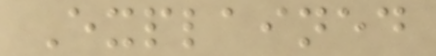Explained
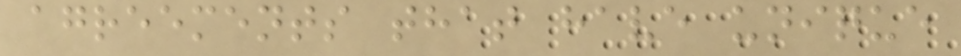agreements that have unique
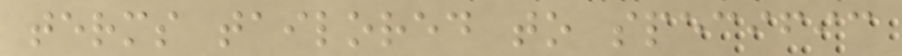terms tailored to specific
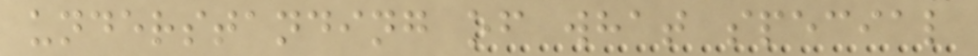understanding of what special
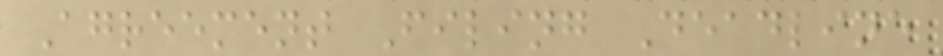Agreement Filing Deadline
